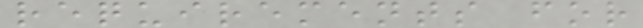requirements for
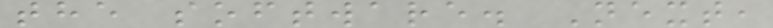the software. Next,
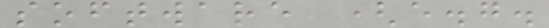software (e.g.
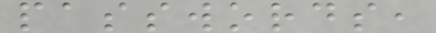passwords,
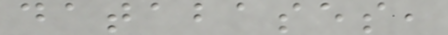databases,
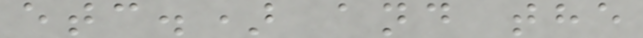etc.) and the
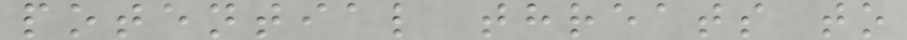potential threats to
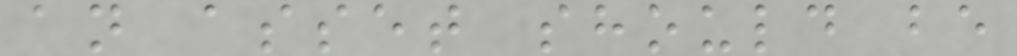an asset should be
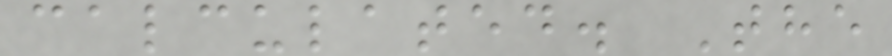calculated. The
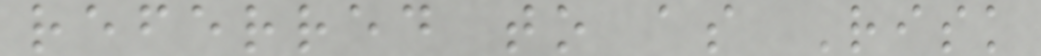referred to as Risk
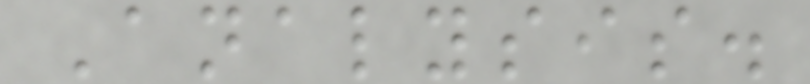Analysis.
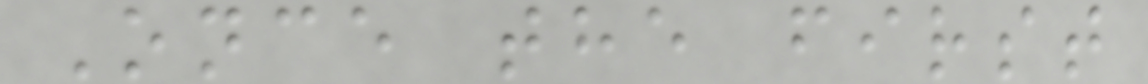Once the first
